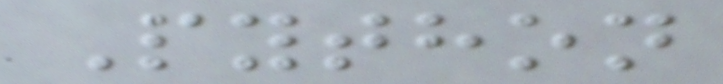Python
